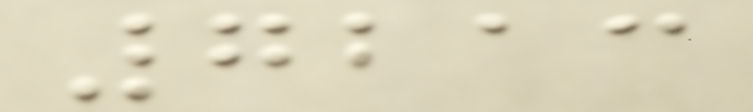7213
